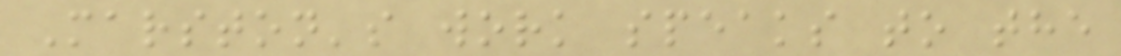Marston's work speaks to the
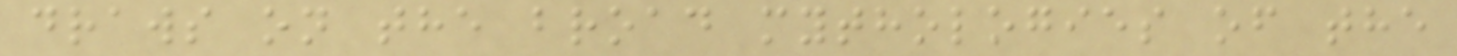draws on the broad mythologies of the
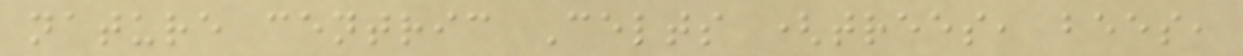nature centric Celts (trees, bees,
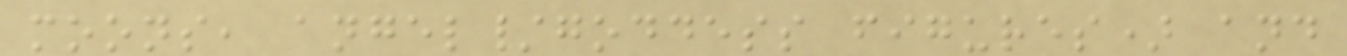moons, angel/goddess figures) and
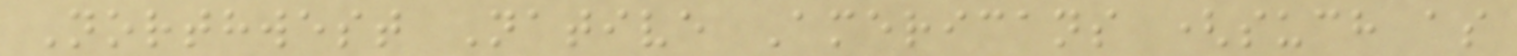Northwest Native Americans (such as
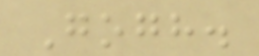Gogh.
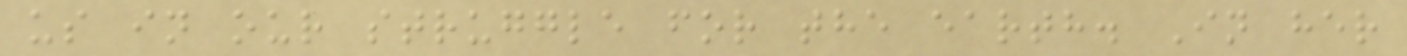us in our struggle for the earth. In her
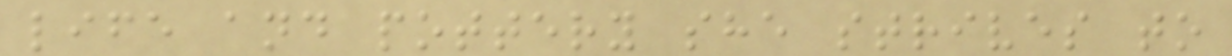life and pottery she strives to
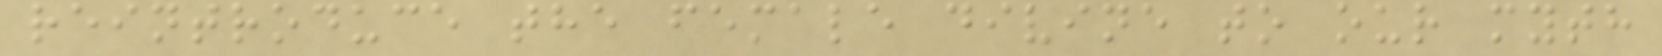reintroduce the female divine to our myth
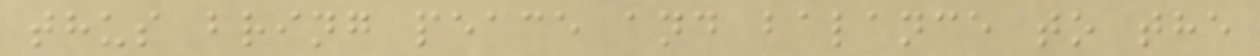thus bring peace and balance to the
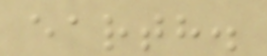earth.
